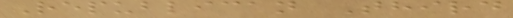Republican Third
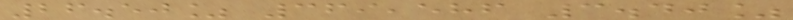26.50% 369,586 3.40%
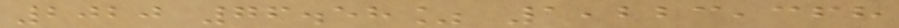2020 76.58% 1,223,368
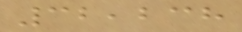32,238
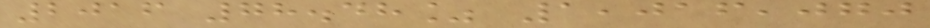2016 78.48% 1,016,070
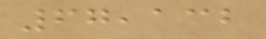67,132
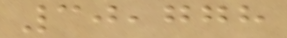30,778
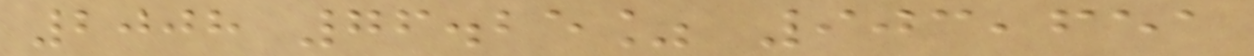2008 76.25% 903,651
